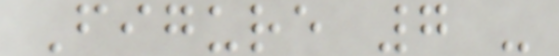Figure 7 -
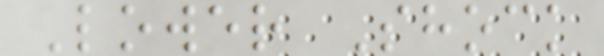Lower Shock
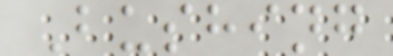Bushing
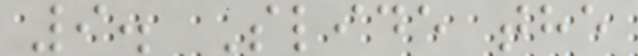9. Slide the
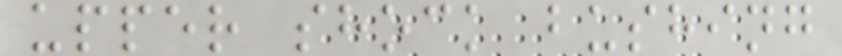upper shock bushing
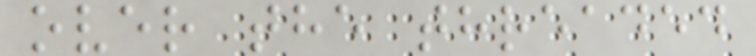over the threaded
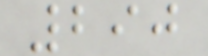290
